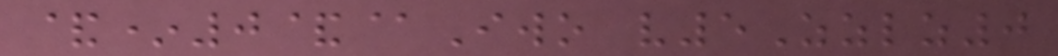&*0&@Iwo v5Zzlz0
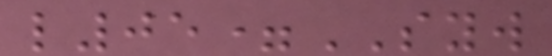l05=SYW
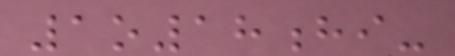1o18hi-
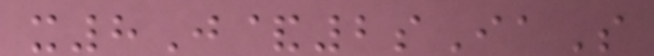x8J&2sIaS
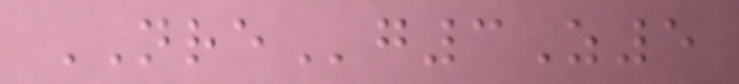NREg3Z5
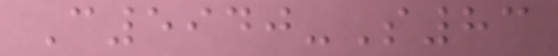C5940-S83
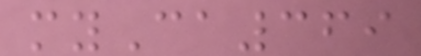myCa369
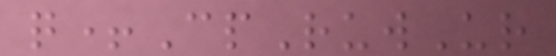q+CpRuwUr
